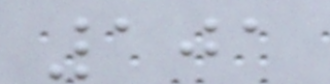101
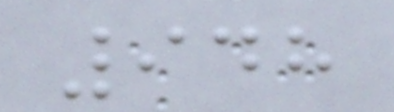948
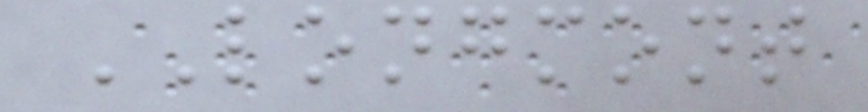LONGMONT
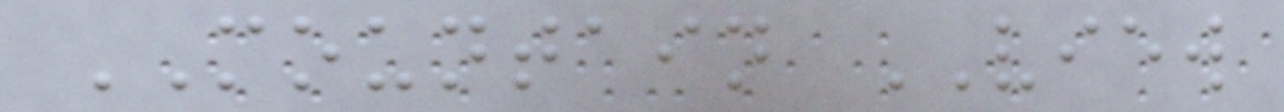MOUNTAIN VIEW
